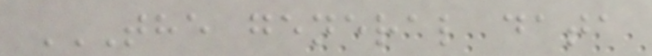THE GENERAL DATA
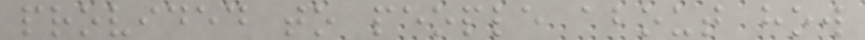provided to people about how
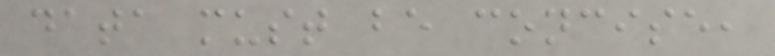data must be concise,
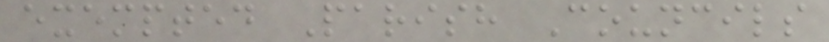exempted Parish Councils
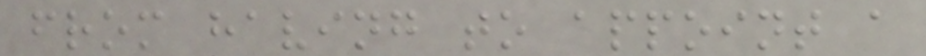from having to appoint a
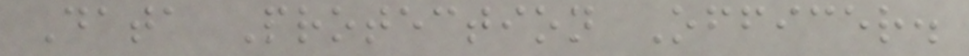Data Protection Officer.
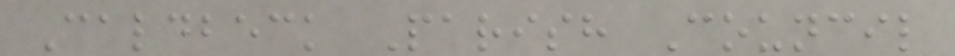Caldbeck Parish Council
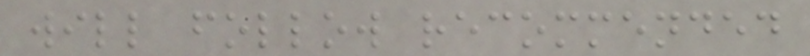will follow recommended
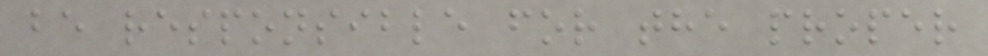be responsible for the proper
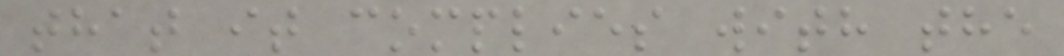that it complies with the
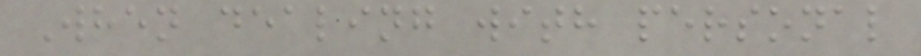When dealing with personal
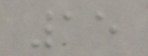15
